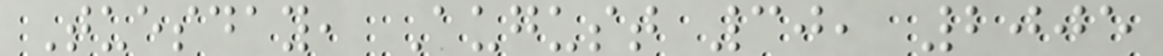Tuesday, August 30, 2005
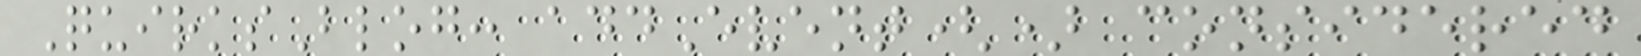QuirksBlog: addEvent() considered
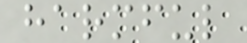harmful
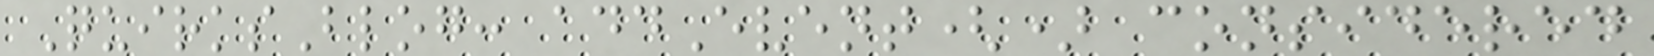QuirksBlog: addEvent() considered
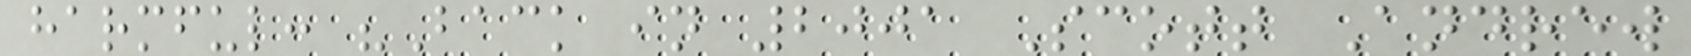harmful: "Back in 2001 Scott Andrew
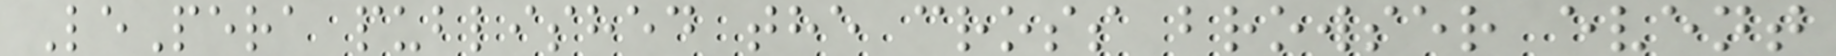LePera published the cross browser event
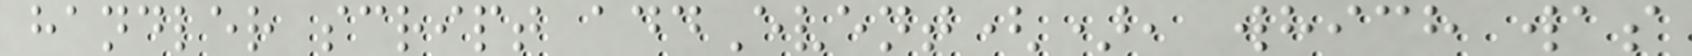handler script addEvent(), which was
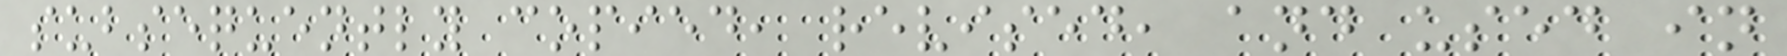subsequently copied, revised, and used in
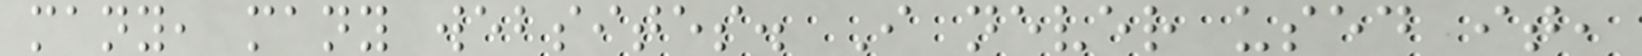many, many websites. I never used it,
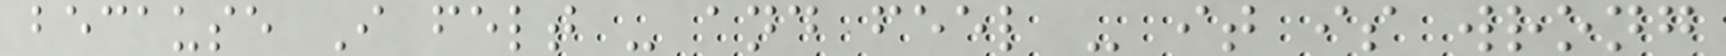because I felt - and feel - it is wrong
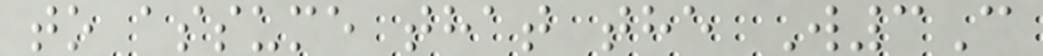to assume that the W3C
